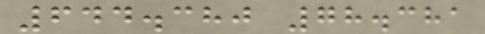644.380 78.381
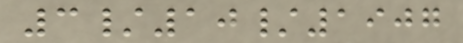3/10/1907
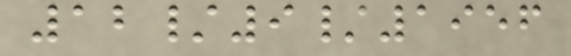12/9/1956
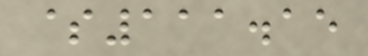$111.15
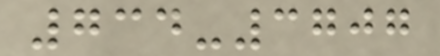734-3707
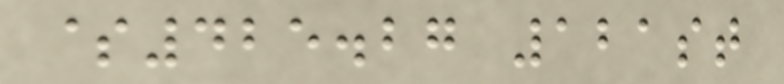$425.27 121st
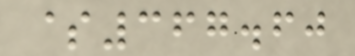$367.60
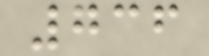736
